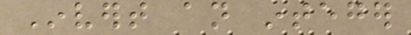Invert an integer
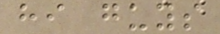hi guys
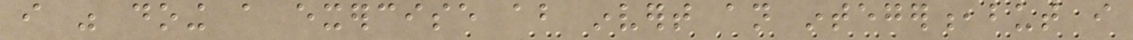i was doing a exercise about invert an integer,but i
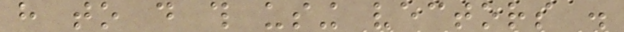have to do this using vectors .
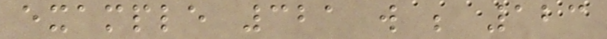example 321 will be 123
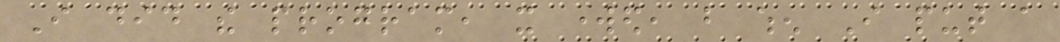I did the program, it worked, but when I put a
